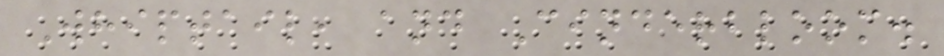Whiptail, and Cinderbloom.
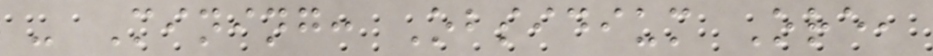- Mining: Obsidium Ore,
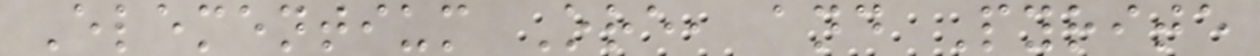Elementium Ore, and Pyrite
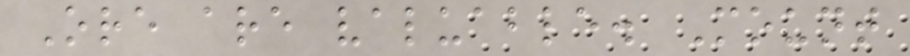Ore are valuable. Mount
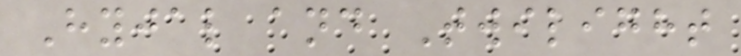Hyjal and Twilight
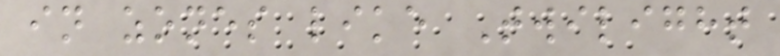in zones like Twilight
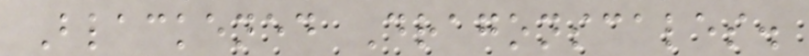Blackened Dragonscales.
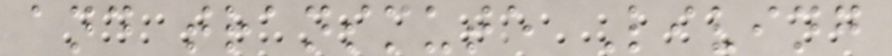and transmute Living
